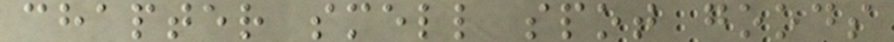chapter smell spot goods
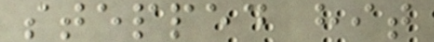stepped hit
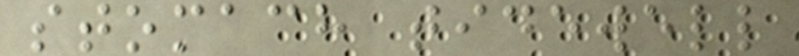stomach tidewell
